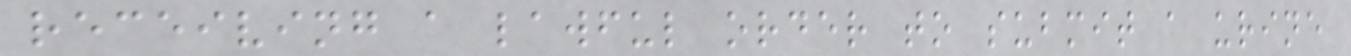receiving a lawful order to submit a urine
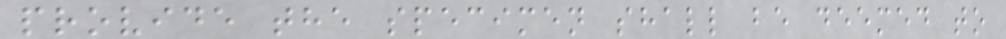provide the specimen shall be deemed to
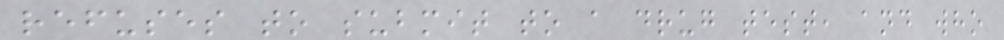refuses to submit to a drug test, and who
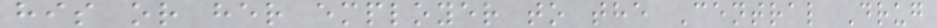his or her employer to the Central Drug
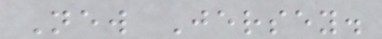New Jersey.
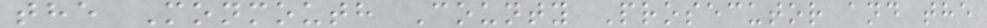the Monmouth County Prosecutor and the
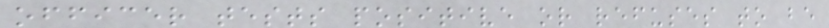officer tests positive or refuses to be
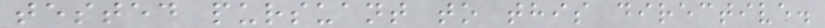tested pursuant to this directive.
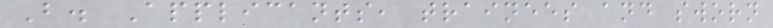B. Applicants, trainees and sworn
